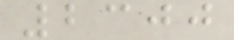2300
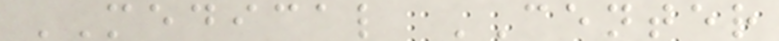MEDICAL CENTER
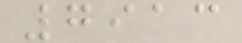7913
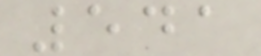541
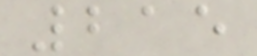215
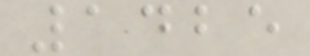1425
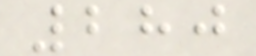280
